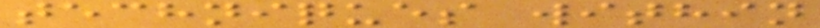techniques within
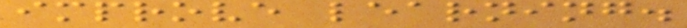improve learning.
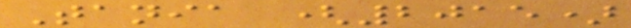Tania (2015)
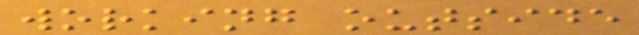working outside
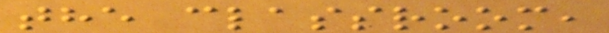the classroom,
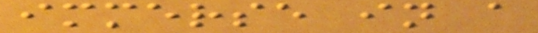immerse in a
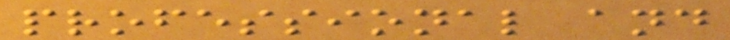professional and
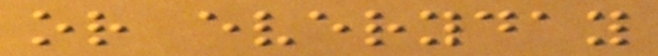or everyday
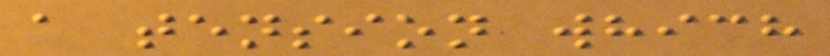a tension which
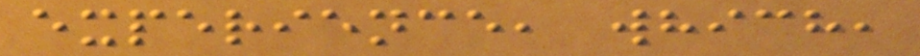experience, which,
